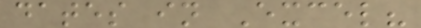dates in Excel?
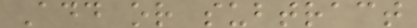Add or subtract
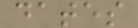dates
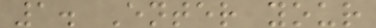1. Enter your
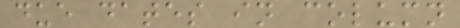due dates in column
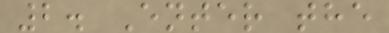2. Enter the
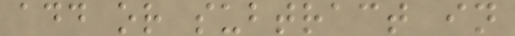add or subtract in
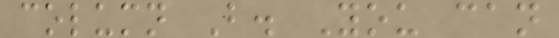column B. You can
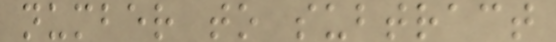number to subtract
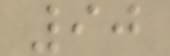90
